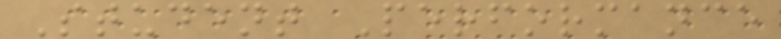Student Performance
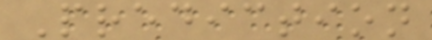Prediction
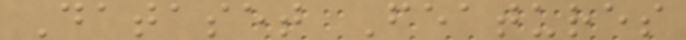Dataset Features
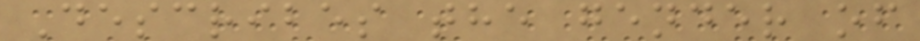Describes the gender of
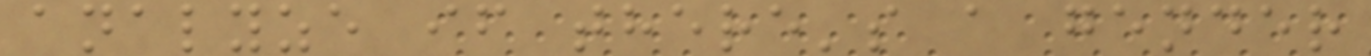analyze if there's a gender
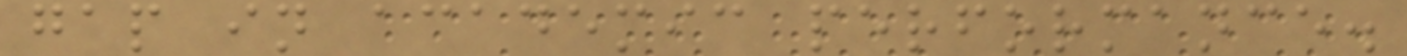gap in academic performance.
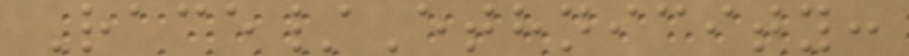Race/Ethnicity:
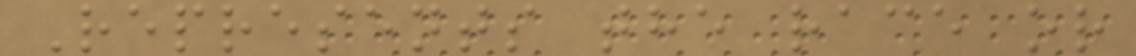Represents the race or
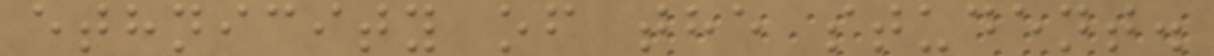ethnicity of the student.
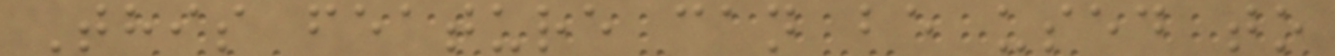This feature can be used to
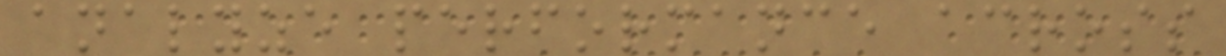analyze performance across
